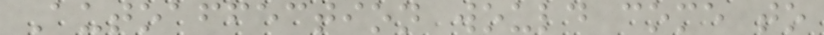Autoaffection would come to
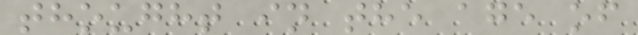thought in the age of
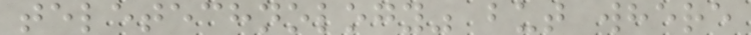teletechnology" but where
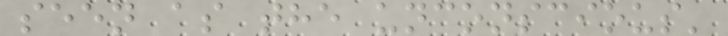seen as the unconscious'
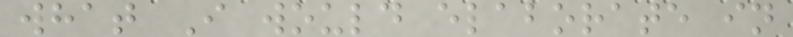what I would elaborate in
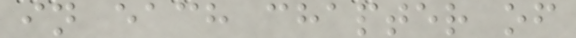in each chapter of
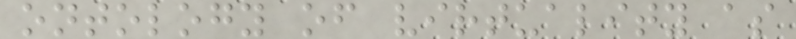ontology of virtuality as
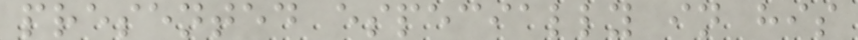presented especially in his
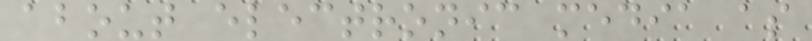about electronic media as
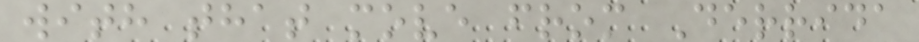with that move from Derrida
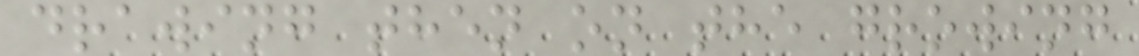drawing then on the growing
